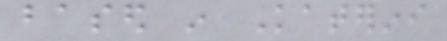based in Katerini
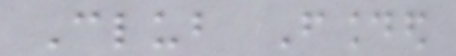Club Founded
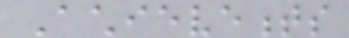Achievements
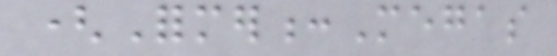(Former:Megas
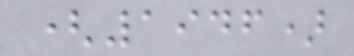(1946)
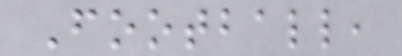Football,
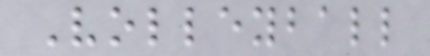Volleyball
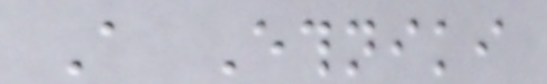A Ethniki
